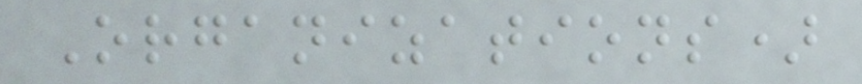Organizations)
